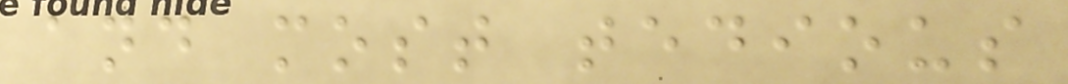and most tedious
